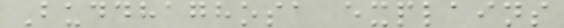Buddhaghosa explains
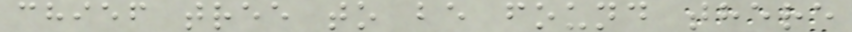chief tree to be found there
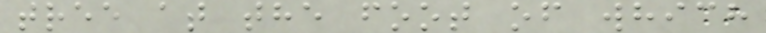tree at the foot of which
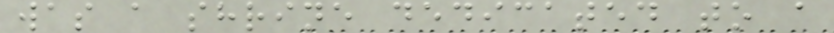was a shrine dedicated to a
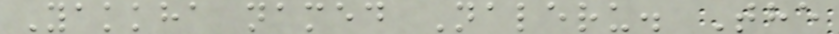Yakkha named Naleru. The
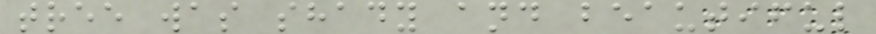tree was shady and beautiful
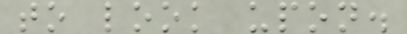to look upon.
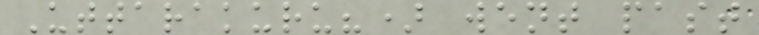Uttarakuru?) went past
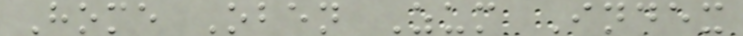Home Oben Zum Index
